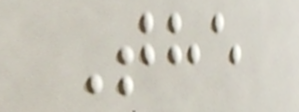The
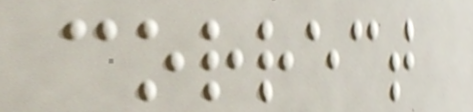correct
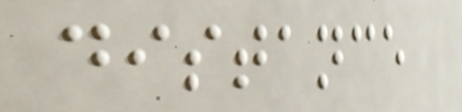distance
